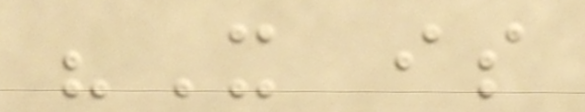"It is
